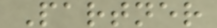Partner
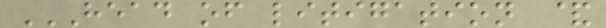HEAD OF LITIGATION &
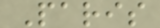Paris
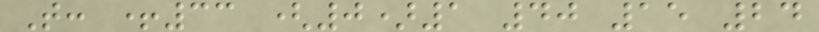T: +33 (0)1 40 15 24
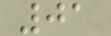01
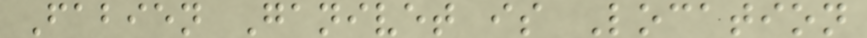Fabien Ganivet is Location
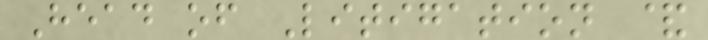Head of Litigation &
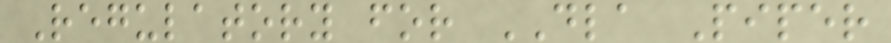Regulatory for DLA Piper
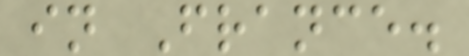in France.
